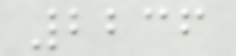2236
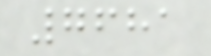7681
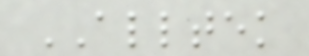ALLTEK
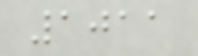1011
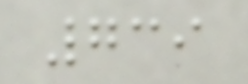739
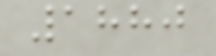1880
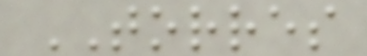TORRES
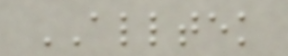ALLTEK
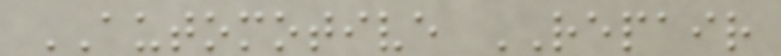AUTOMOTIVE REPAIR
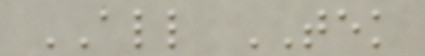ALL TEK
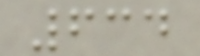634
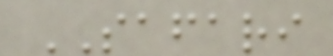SAFARI
